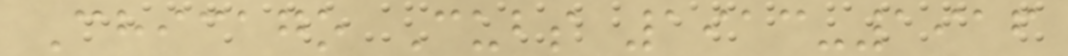Chicago Cubs 1913-1916
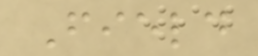Field
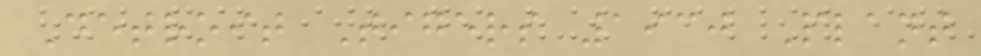Detroit Tigers 1930 Plant
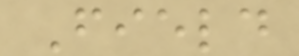Field
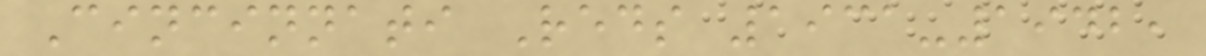Cincinnati Reds 1931-1942,
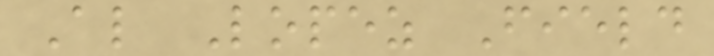Al Lopez Field
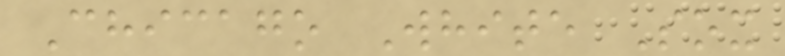Chicago White Sox
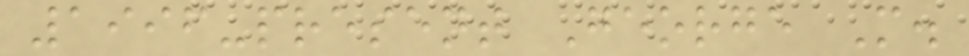1996-present George M.
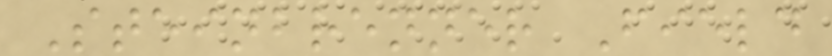Steinbrenner Field
